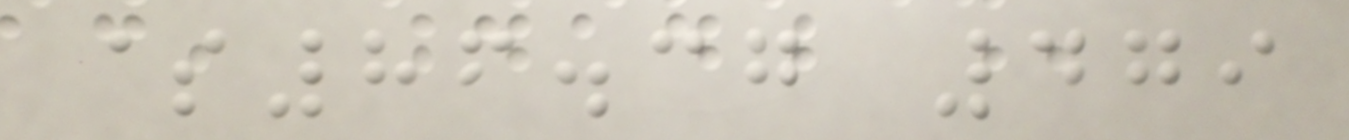$86.37 479
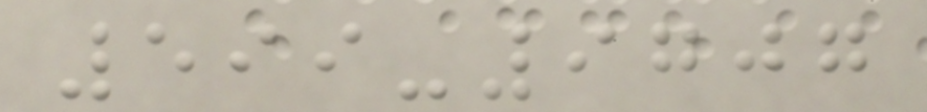599-9707
